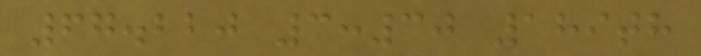67.220 3:30 189th
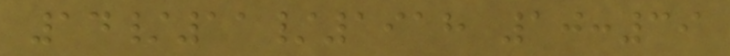14/11/1918 10:39
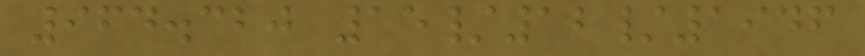964.320 15/12/1946
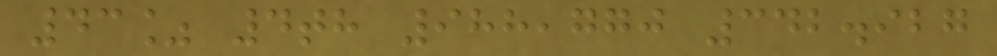43% 4th 988,770 342.927
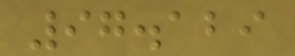97.129
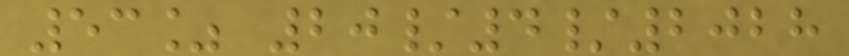53% 20/4/2028
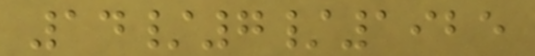14/7/1925
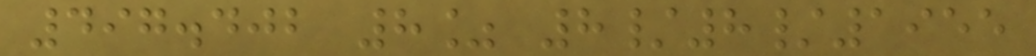497.402 8% 8/8/1955
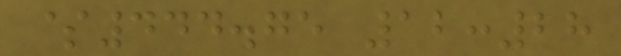$444.75 12:28
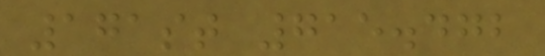171st 715.472
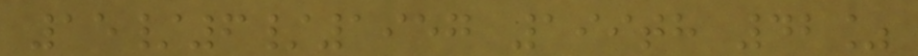15/6/1957 199th 42%
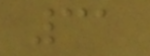31
